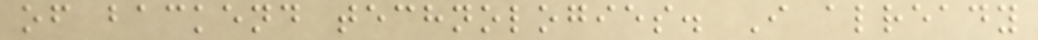of backend technologies. I already
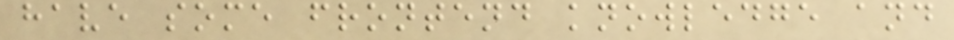have some frontend knowledge and
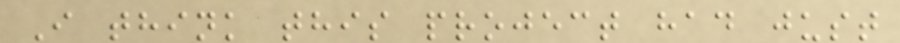I think this project had just
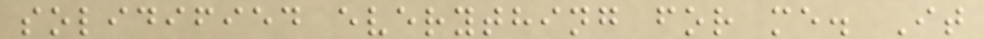solidified everything for me. It
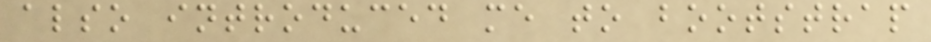also introduced me to bootstrap
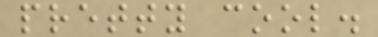pretty cool.
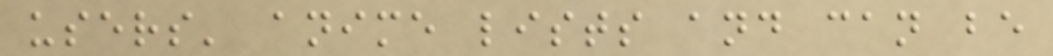users' anime lists and can be
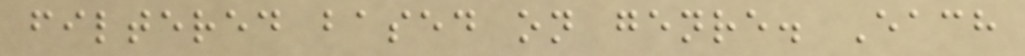filtered based on genre. Each
